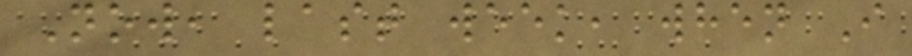Now, last week, when I
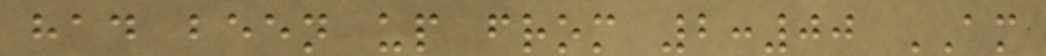had been up from 2:00 AM
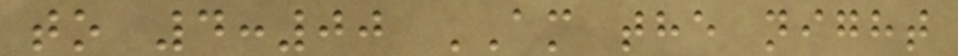to 4:00 AM the night
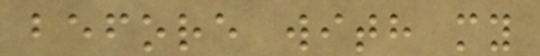before with my
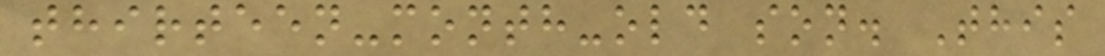thirteen-month-old son. This
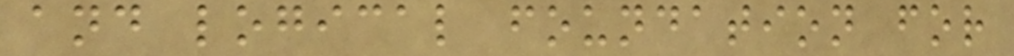and logical foundation for
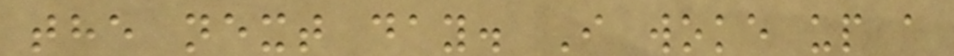the next day. I woke up a
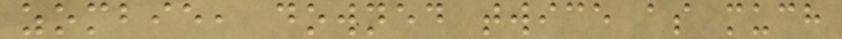zombie, downed twice as much
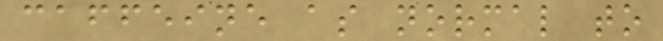caffeine as normal to
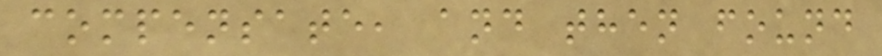compensate, and then found
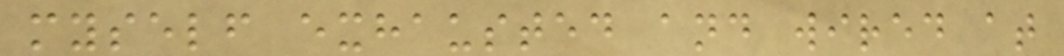myself exhausted and wired at
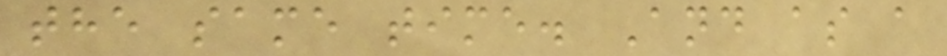the same time. And as a
